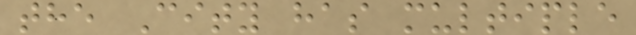the City has multiple
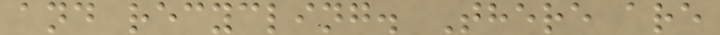and recycling. There are
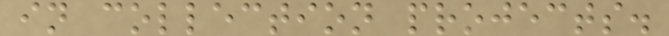in collection projects.
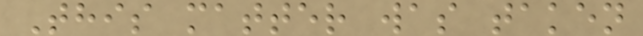This matter was taken
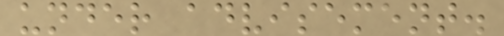under advisement.
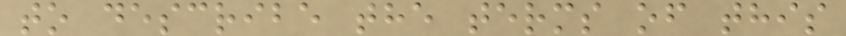to describe the terms of this
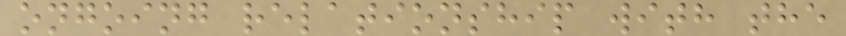ongoing relationship with the
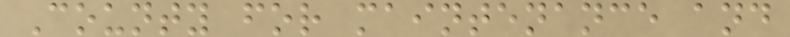County for maintenance and
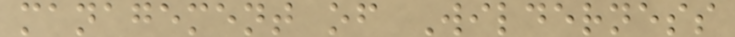management of Wilderness
